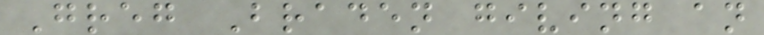Greg Braden giving an
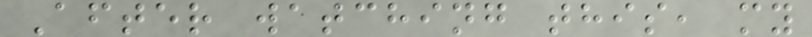After watching this, my
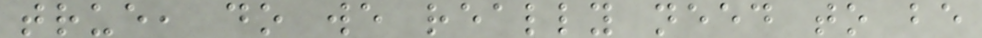true, do we really need to be
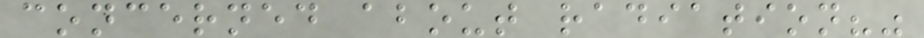concerned about radiation?"
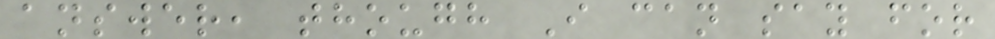answer, though I can say for
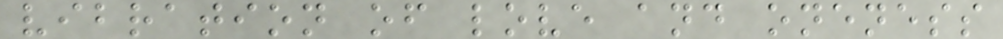vibration of love and oneness
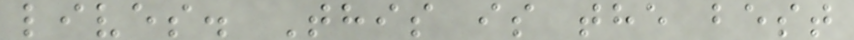lives. This is the best
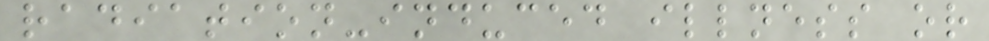radiation-induced illness or
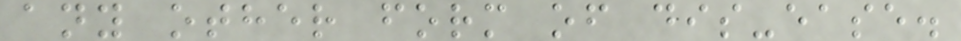any other form of dis-ease.
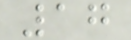17
